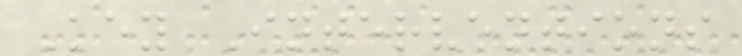Key Interventions
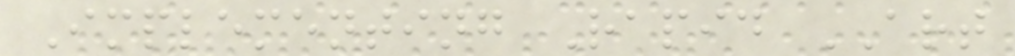Implementing Rapid ART
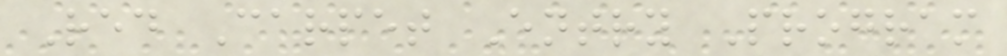Red Carpet Entry Program
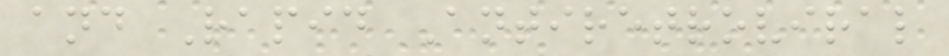and Rapid Antiretroviral
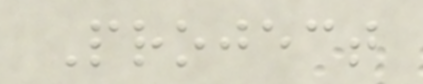Project
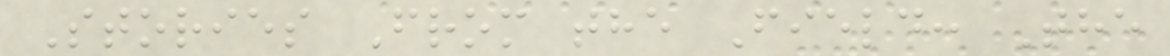Stories From the Field: The
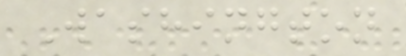Washington
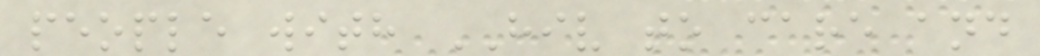people with HIV to care and
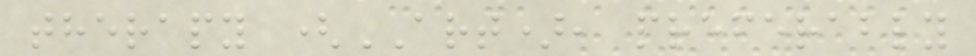therapy (ART), preferably
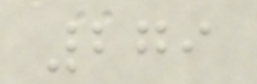279
